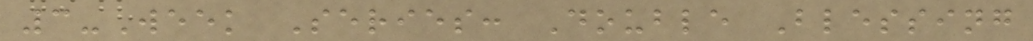3-Week Series: Double Blessing
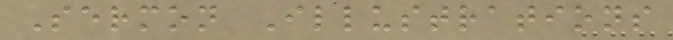Sermon Illustrations
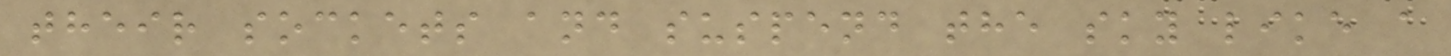their sockets and suspend the sky like a
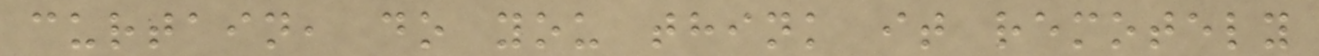curtain, do you think it remotely
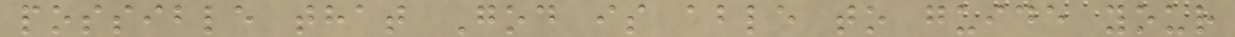possible that God is able to guide your
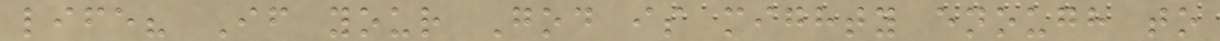life? If your God is mighty enough to
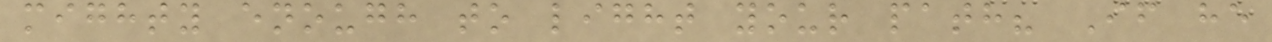mighty enough to light your path? If he
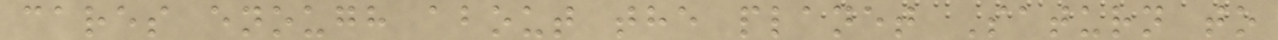cares enough about the planet Saturn to
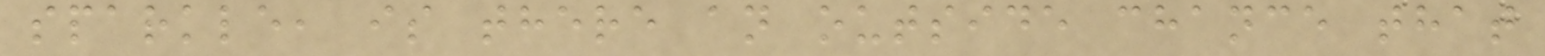sparkle, is there an outside chance that
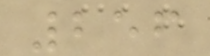256
